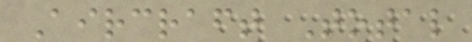Aircraft Total
